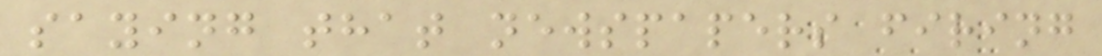saying that newspapers firing
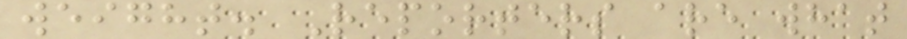weight. Reporters are what
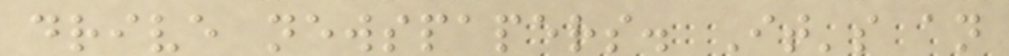drive newspapers. It's an
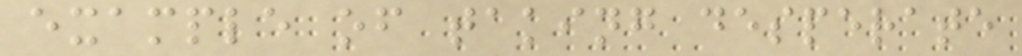example of taking desperate
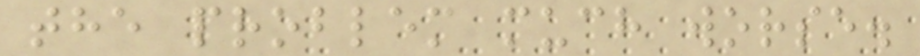the problem much worse.
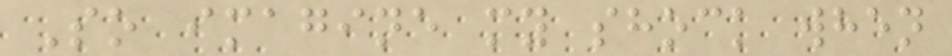So imagine my shock when
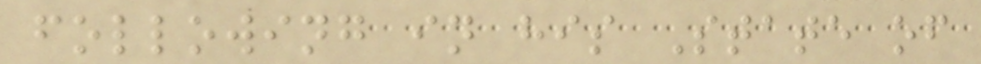following in his State of
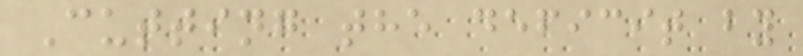Cutting the deficit by
